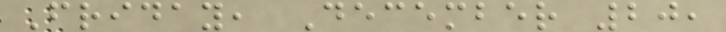Friday, December 20,
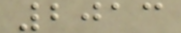2013
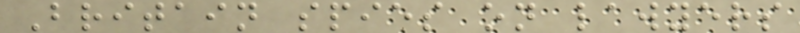Britain spies on lawyers
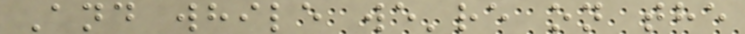And while we're on the
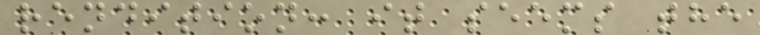rendition: it seems the
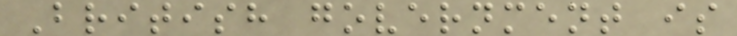British government is
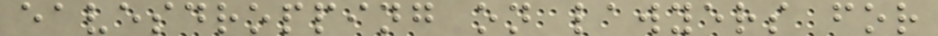eavesdropping on lawyers for
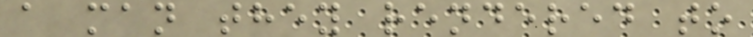a man they rendered to
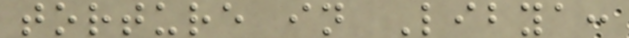torture in Libya:
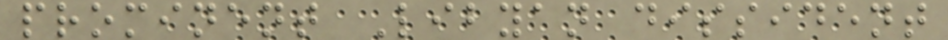prominent Libyan dissident
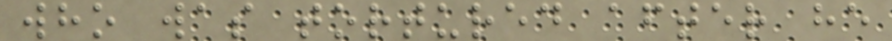who was tortured after he
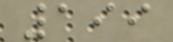199
